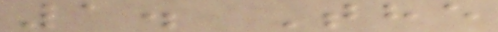1. The
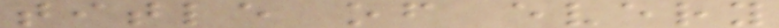title of every
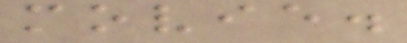movie.
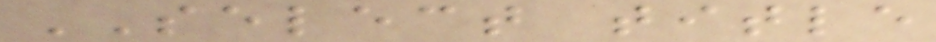SELECT title
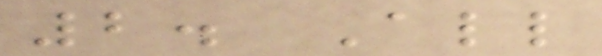2. All
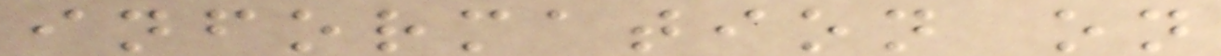information on
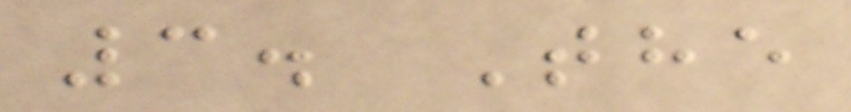3. The
